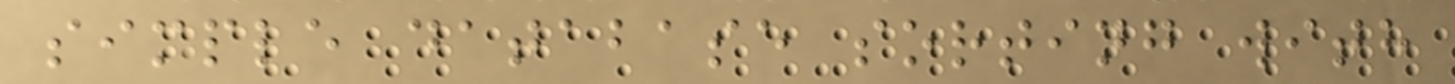simple database sorting with
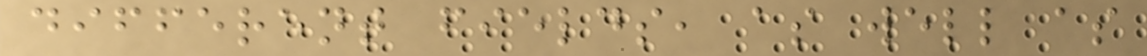different fields, as well as
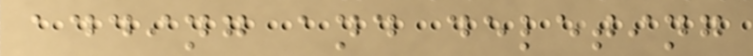adding and deleting
